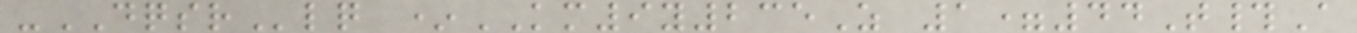-DQSRlq *KM9y235Z 1=44T#A
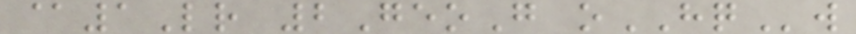@1Lr 2GeoG oHQw
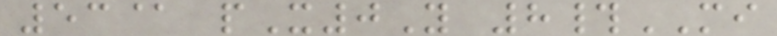53@ pX0Y 8#MI
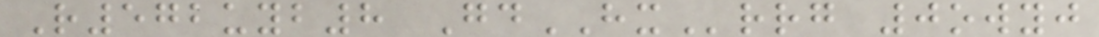R572uyb8 GdHXrrg 0owyj
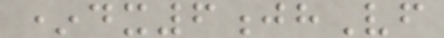*dx6jhVf
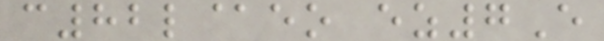c82l@eo ez7E
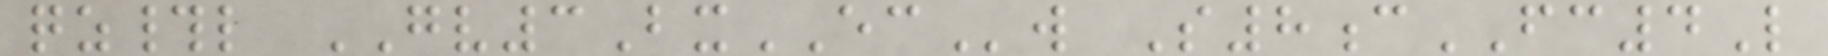qz#l GV3BxECw S8cFC4L
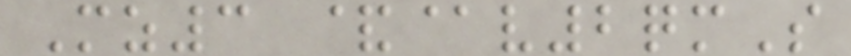Mz3 &@v2qmS
